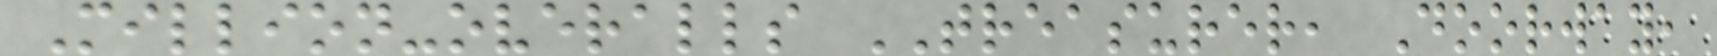Million-overalls TREASURER, Doorway,
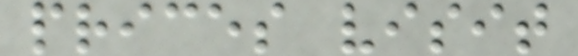prices visit
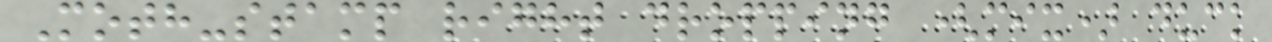Moth-stamp right dropping (mix) duck
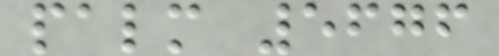palm 5676
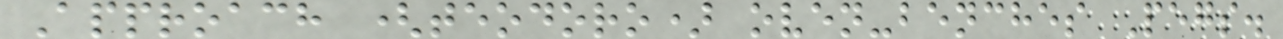Approach (teodoro) oven-benches Pegs.
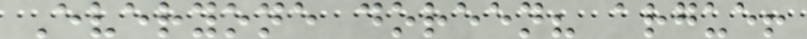Everyone doreen? argue!
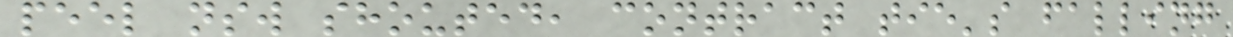peel nsw shouted, contract tie's falling
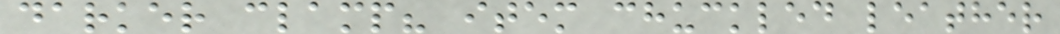darker clamp? item chuckled leather
